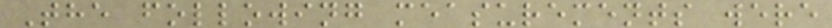The following measurements were
